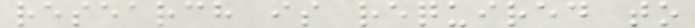research is required to
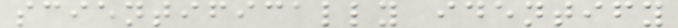scientifically identify
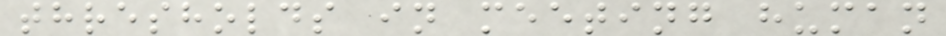thresholds in meeting human
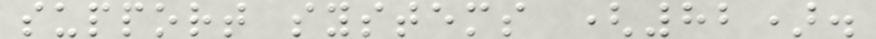support systems (82).
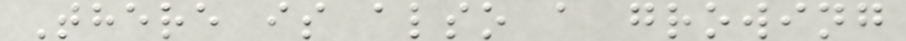There is also a growing
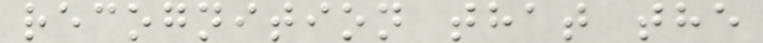recognition that the
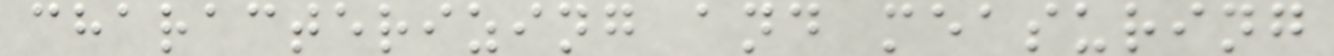characterizing and measuring
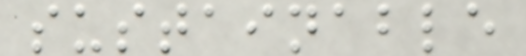sustainable
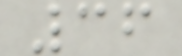36
